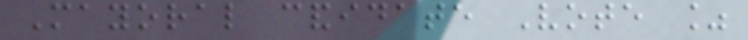Mayoral candidate Vote %
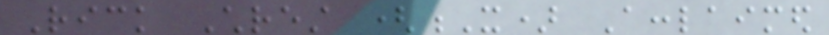Rick Chrest (X) Acclaimed
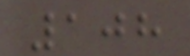108
